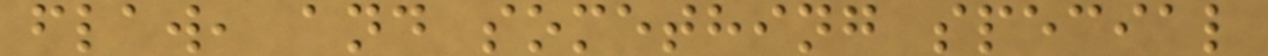flaw, and something special
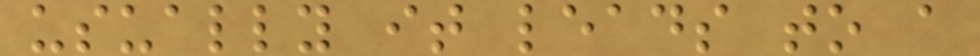usually it leads to a
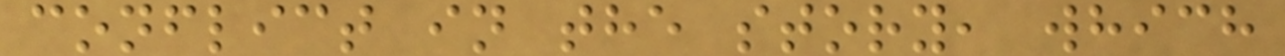conflict in the story, which
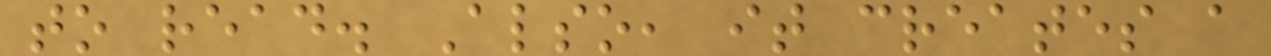to read. Also, it creates a
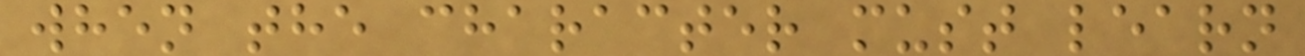when the character must learn
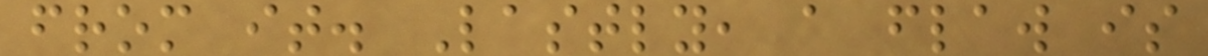from it. Lastly, a flaw is
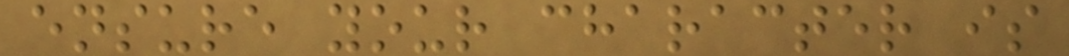ensure your character is
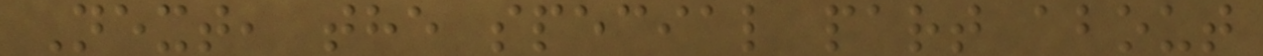Next, the special part about
